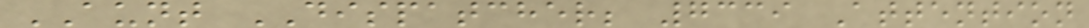AUNT DISPATCHER; 7339 Attention
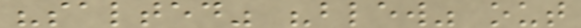"salted" "blew" out
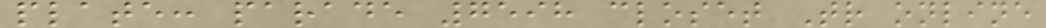plate: parade 7598 closet Tr online
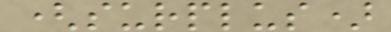(surplus)
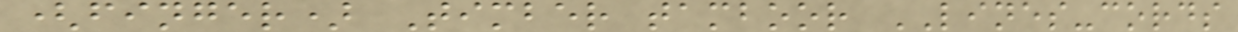(finger) Timber tamboor LINES-cords
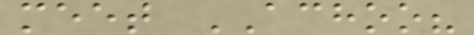meet ACHOO?
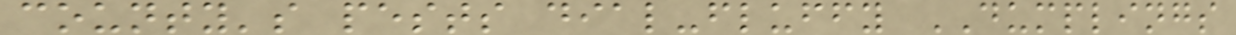county's pests dial-fluffy DUMPLINGS
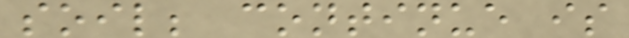soil; continue is
